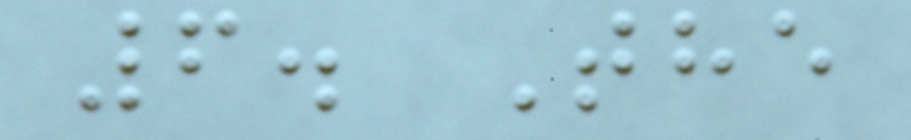6. The
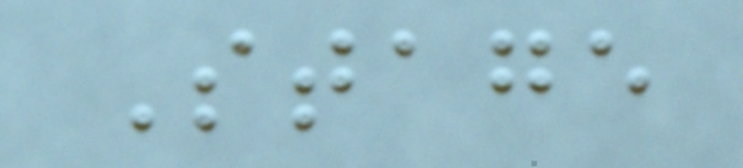Stage
